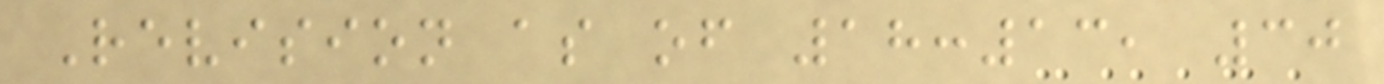Revision as of 18:13, 30
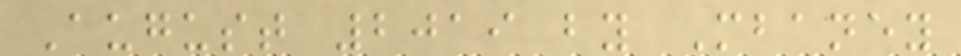August 2019 by Mbaney
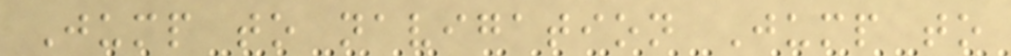Jump to navigation Jump to
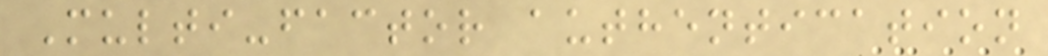Multi-factor authentication
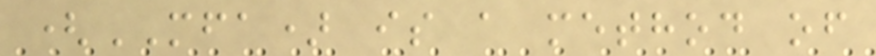(MFA) is a method of
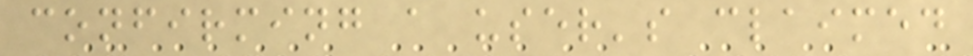confirming a user's claimed
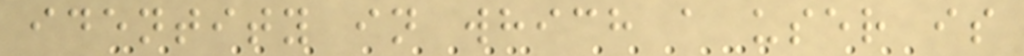identity in which a user is
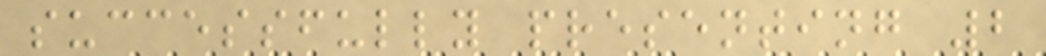successfully presenting 2
